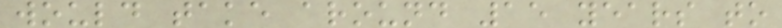would take around 15 years to
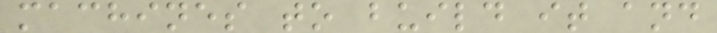machines to build it and
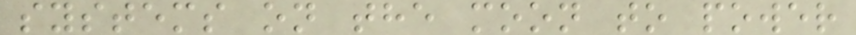systems on the moon to power
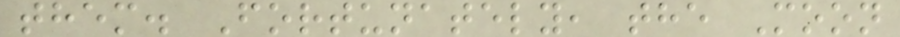them. Fortunately, the Moon
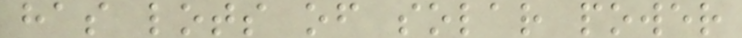has lots of solar power
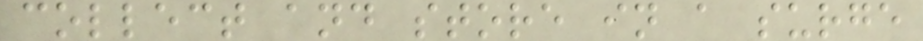collect and store in a surge
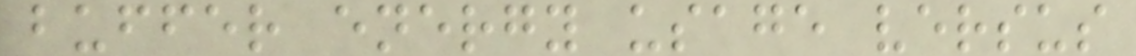buffer energy usage versus
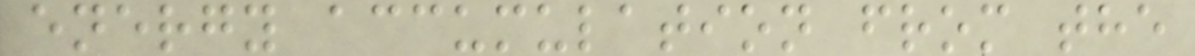energy accumulation from the
